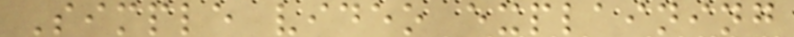Simple video explaining
